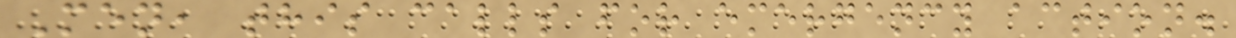Men, this calls for emergency action.
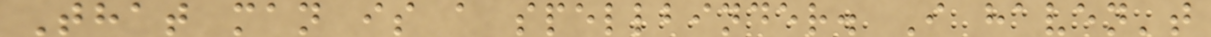That man is a spellbinder. I haven't
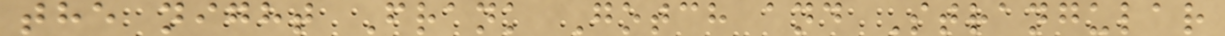the night Frank Gotch and Strangular
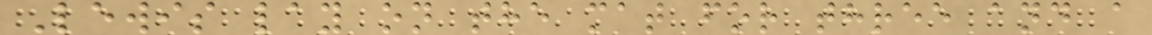Lewis lay on the mat for three and a
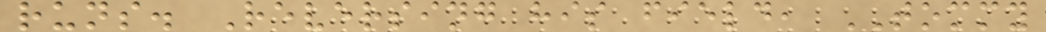runs. Reversing his field, TOMMY
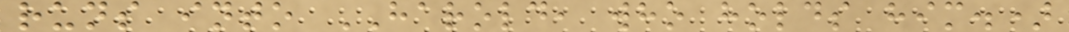runs into HAROLD, who holds him.)
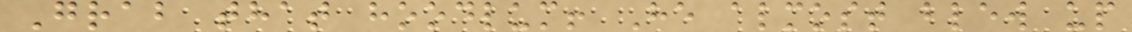Grab that hoodlum! He almost blew up
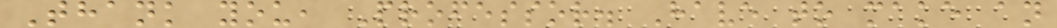Thank you, Professor. Have to make an
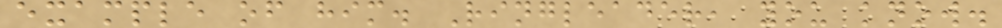example of him. Ringleader, you know.
